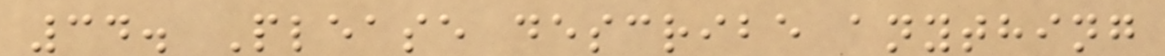34. Please describe anything
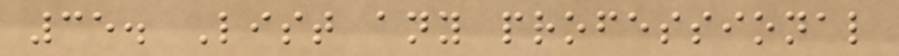35. List any professional
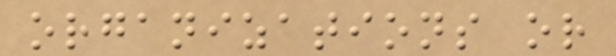organizations or
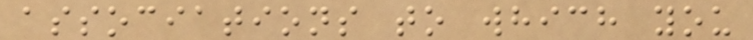associations to which you
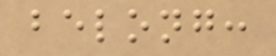belong:
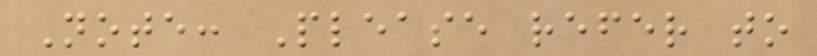Note: Please refer to
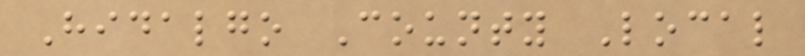Hidalgo County Local
